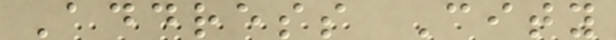Address City
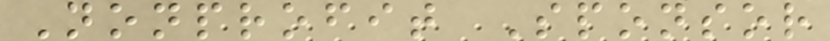Nonprofit Sponsor
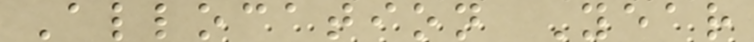Allocation Year
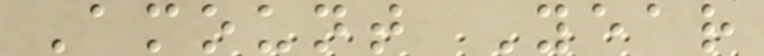Amount Year
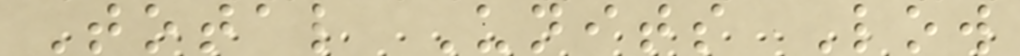Total Units Low
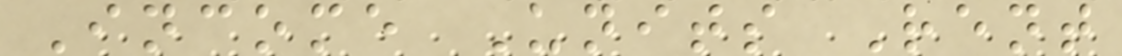Income Units Rent
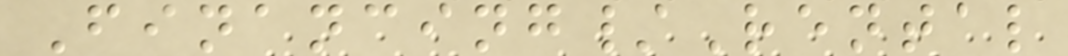Financing/Rental
